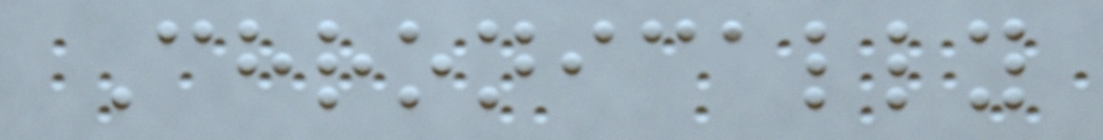Chronically
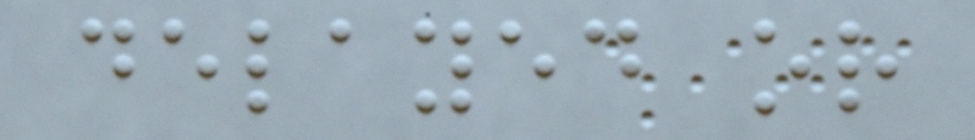delayed or
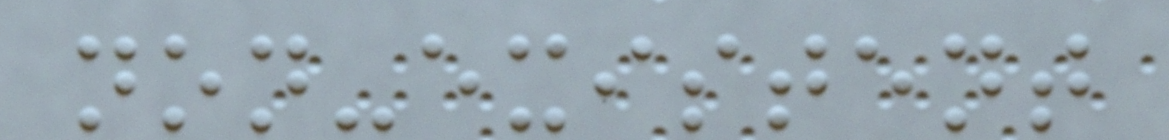non-existent
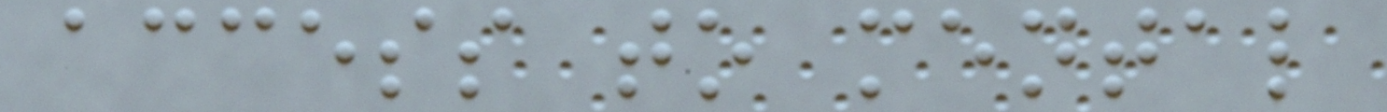access to mental
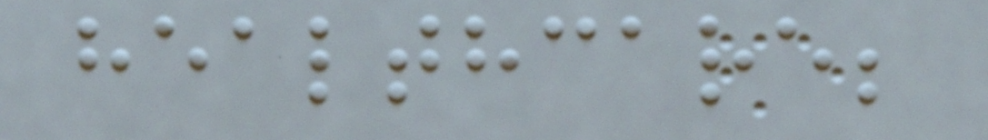healthcare;
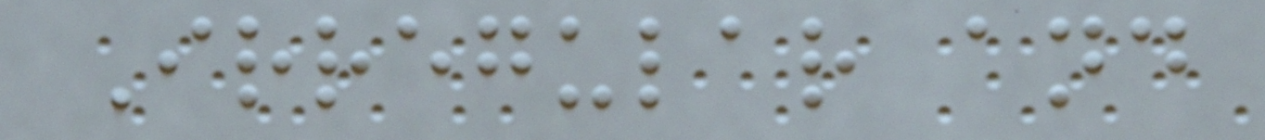Irregular and
